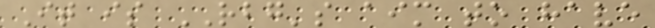It is RBG's aim to have
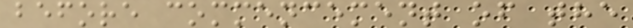before commencement of the
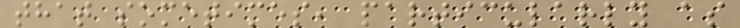that sometimes, particularly as
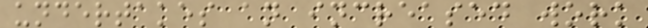undertakes an increased work
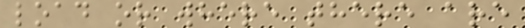load or where there are
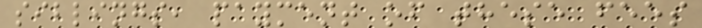siblings, payment of these fees
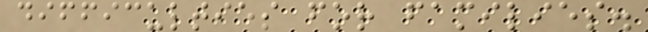difficulties for families.
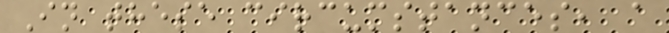In these circumstances, a
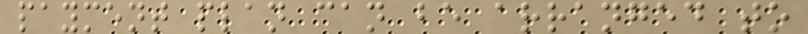payment plan can be arranged to
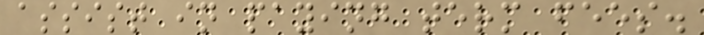assist in paying term fees.
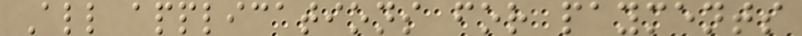All applications for payments
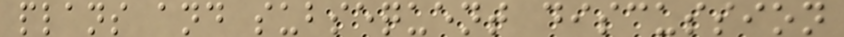plans and subsequent discussion
